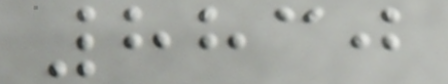8830
